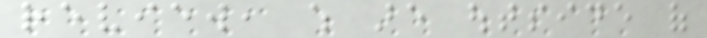review, which are outside of
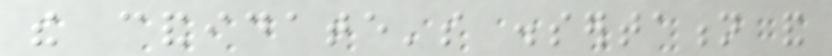the candidate's dissertation and
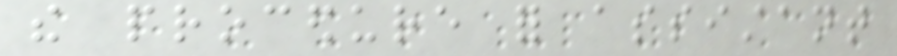the procedure for assistant
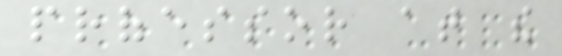professor at the
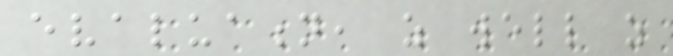evaluation, as well as
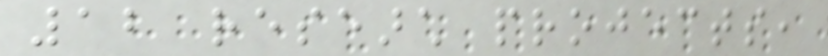12 research projects,
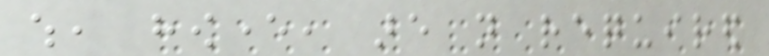which, however, are not required
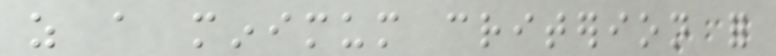as a minimum criterion for
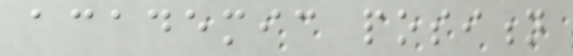academic position
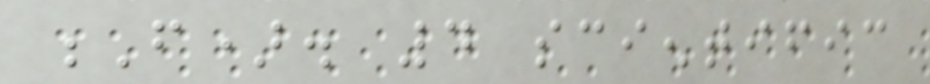F). 4 scientific
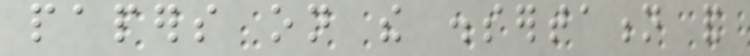papers on the dissertation and
